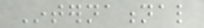International
